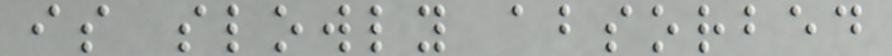is slowly absorbed
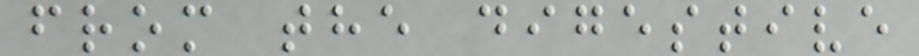from the digestive
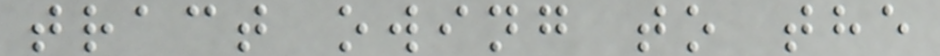tract owing to the
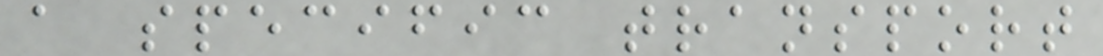a specific transport
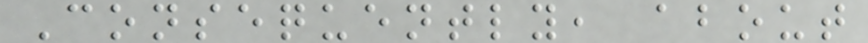Consequently, about
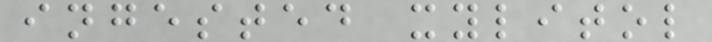ingested xylitol
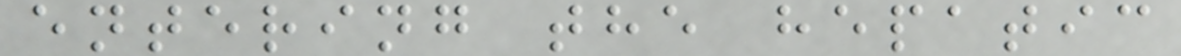entering the hepatic
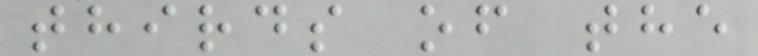thirds of the
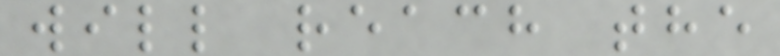will reach the
